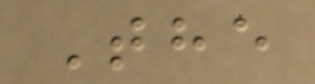The
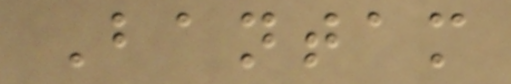Bantam
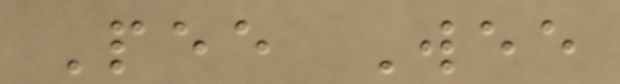Pee Wee
